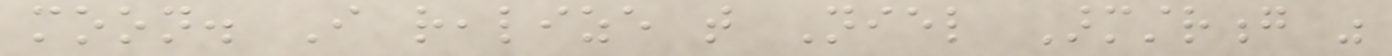moon. I realize that Niel Armstrong was
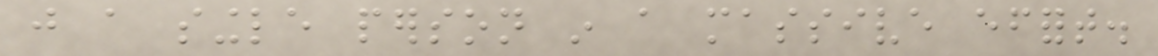just a single person in a massive effort.
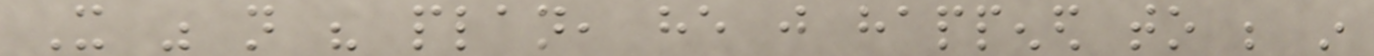It was not his plan, he just happened to be in
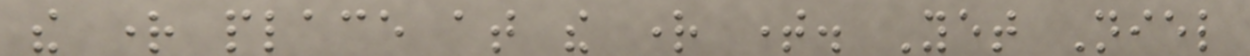the right place at the right time. Yet Niel
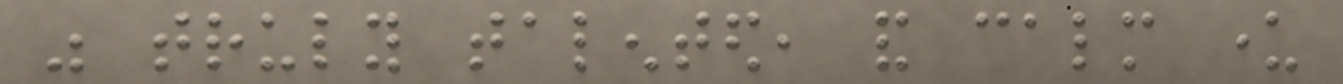was truly talented, and calm under
